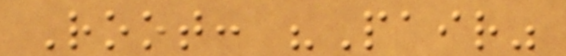Root: "Pair"
